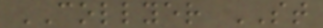COLLYER ST
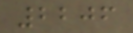2206
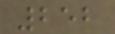252
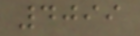4099
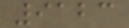9123
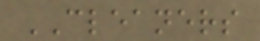CLEANERS
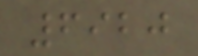6920
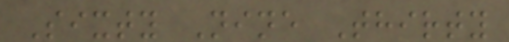Sixty Nine Thirty
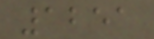1251
